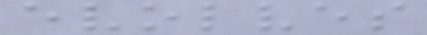evolves
